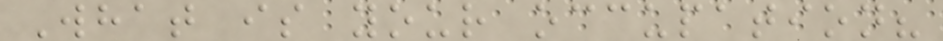What is your occupation?
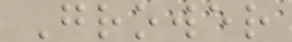Grower
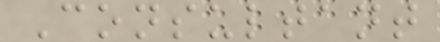Consultant
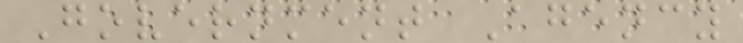Government Agency
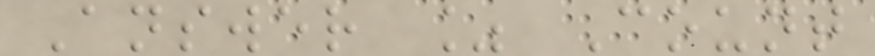Answer % Count
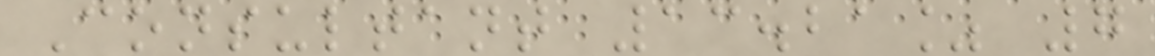Consultant 13.21% 7
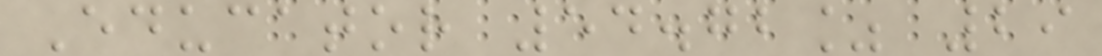Educator 54.72% 29
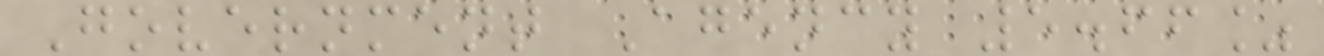Government Agency 5.66%
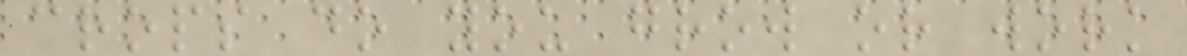crops do you grow or work
